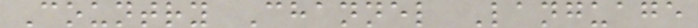Country Channel Language
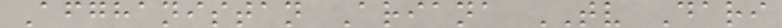Afghanistan Ariana TV Dari
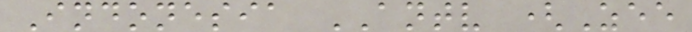Indonesia ANTV (Zee
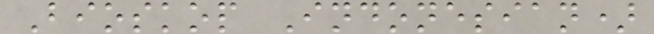Bioskop Indonesian)
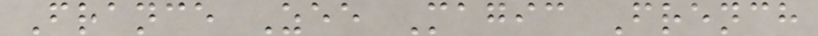France Zee Magic French
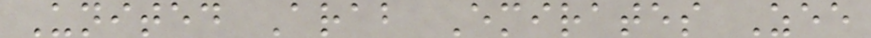United Arab Emirates Zee
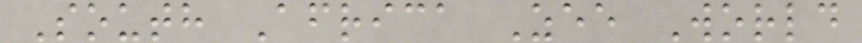South Africa Zee World
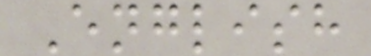English
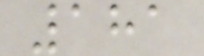181
